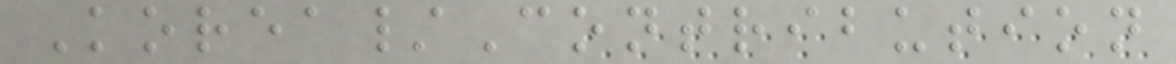Korea/Contribution
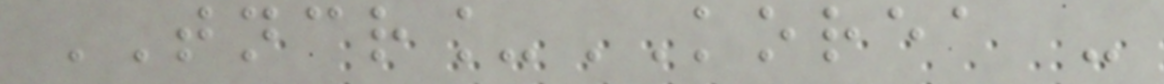TNCR_KOREA -
